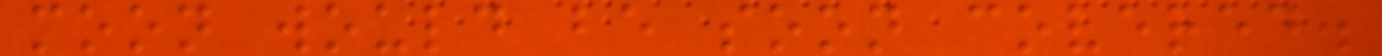moon would be soon covered.
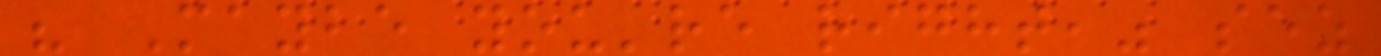" Maybe you're right," sez
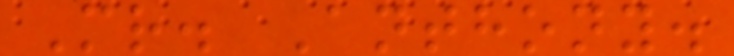Mr. Anthony.
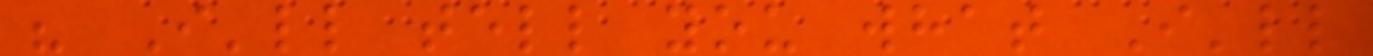" I'll tell you what I'll
